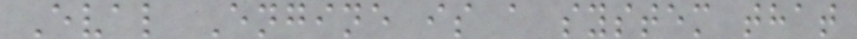Eval Engine is a system that
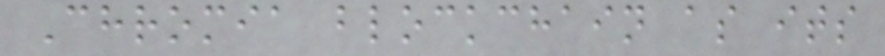Chromia blockchain as its
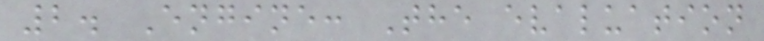2. Engine: The evaluation
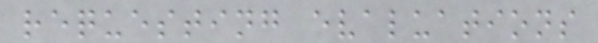requesting evaluations
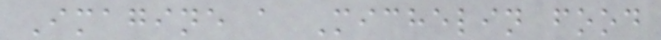Imagine a Michelin food
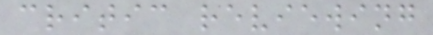critic reviewing
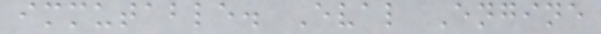immutable. Eval Engine
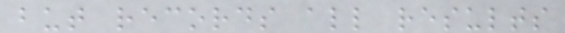but records all results
